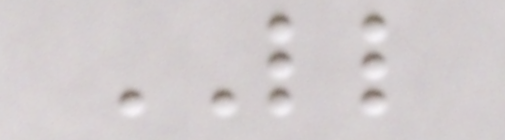LL
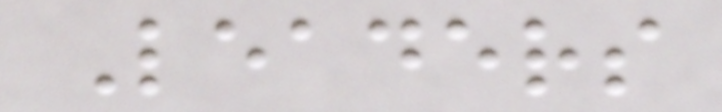Leaders
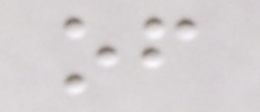of
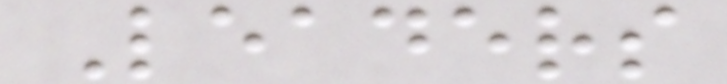Leaders
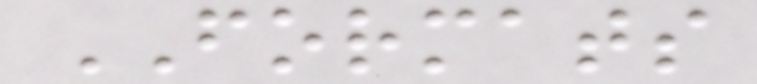FORMATS
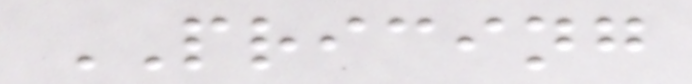PRICING
